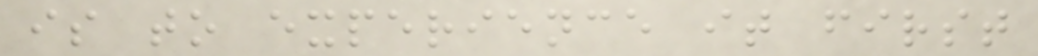is to experience it first
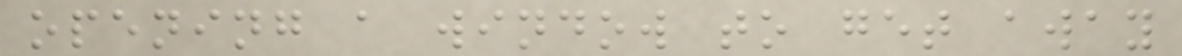opening a window to get away
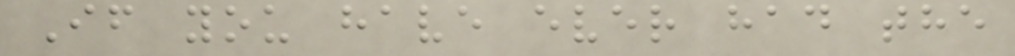If you have ever had the
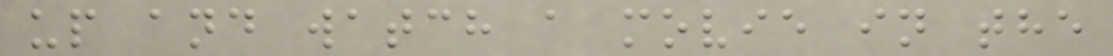up and watch a movie in the
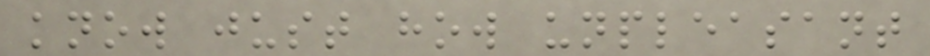know just how unpleasant
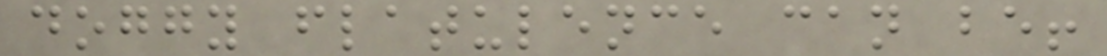doggy flatulence can be!
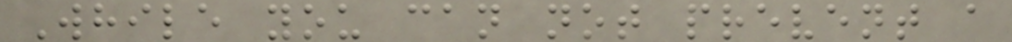While you can not prevent a
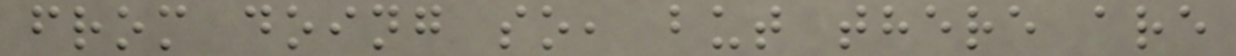from doing so, but there are
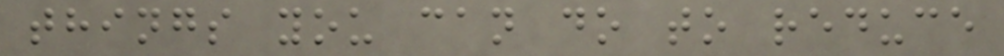things you can do to reduce
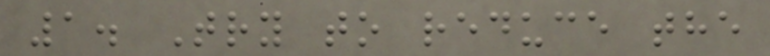1. Try to reduce the
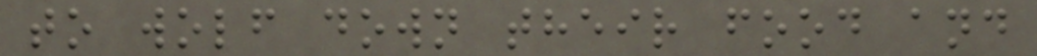to wolf down their food and
